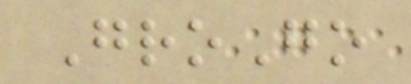GroGo
